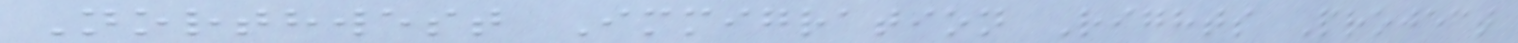Northwest Immigration Rights Project
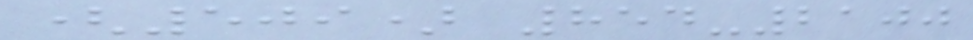(509) 854-2100
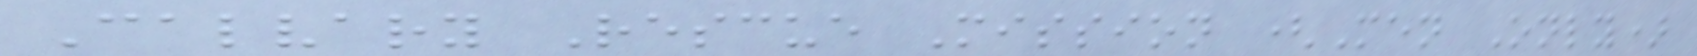Calvary Rescue Mission (Men Only)
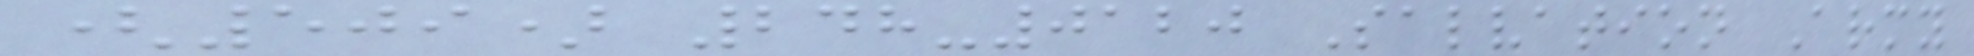(509) 248-0120 Salvation Army
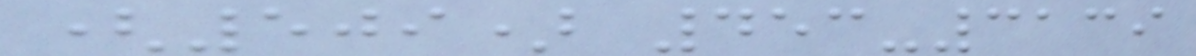(509) 453-3139
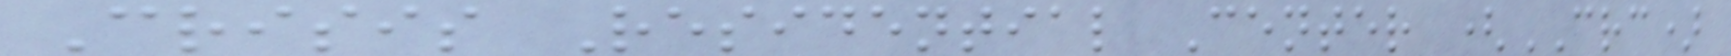Crisis Residential Center (CRC)
